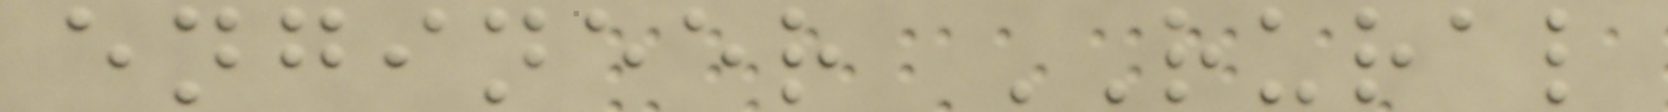engineer RURAL
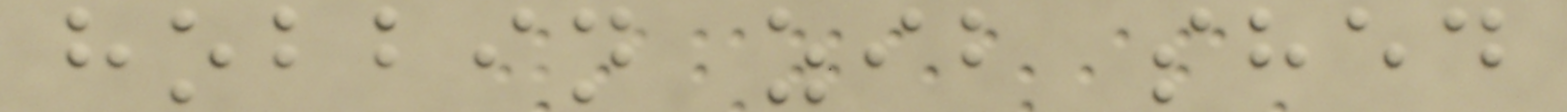hobbin zib shed
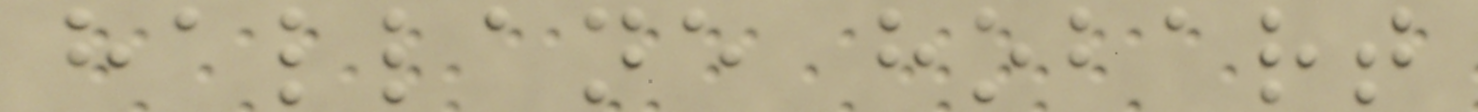hallane hobart
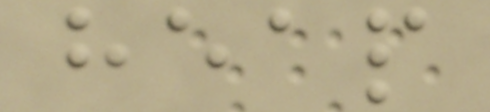heap
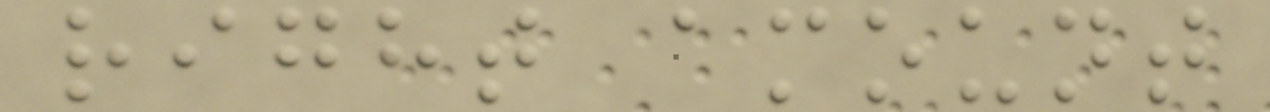right amount
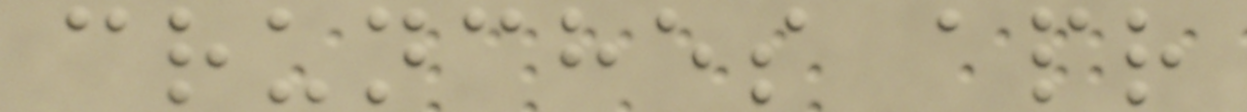crunches apr
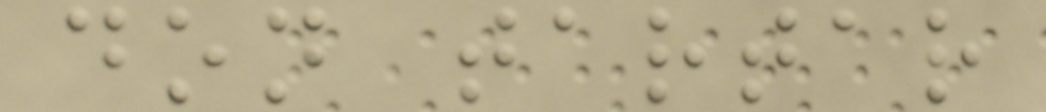don tartar
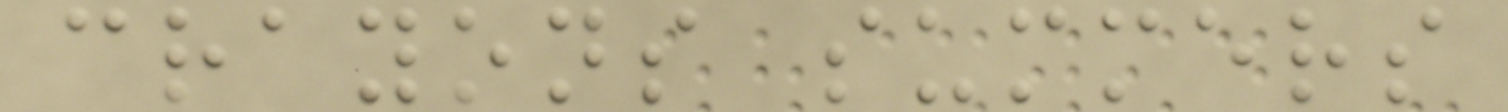crayons summers
